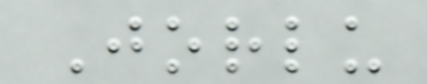Jorlu
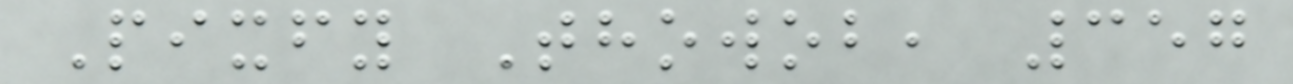Pixfy Thowob, 357
